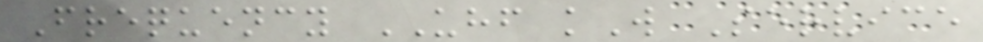Frequency UHF kW Service
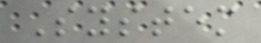System
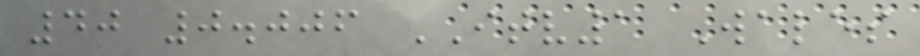40 0.006 ITV1 Wales
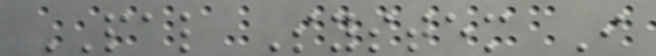PAL System I
